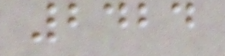2424
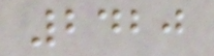2420
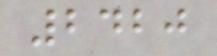2420
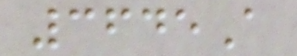3645A
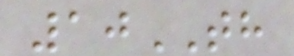10TH
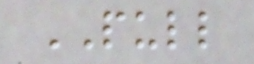PULL
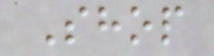Shop
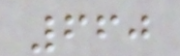660
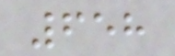658
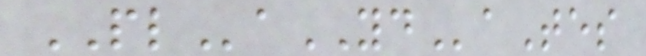PLaYDaTes
